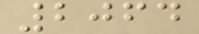2064
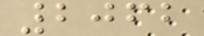2062
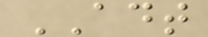ADT
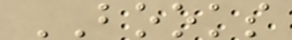BOOKS
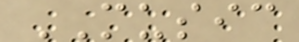MUSIC
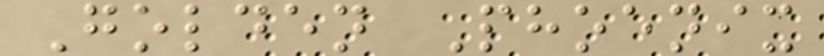Golden Phoenix
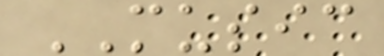MUSIC
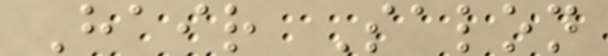Hair Salon
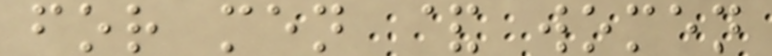for men & women
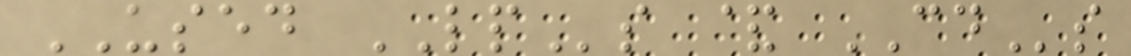USED LPs & CDs
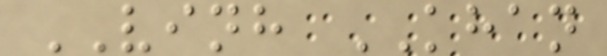VINH KHAN
